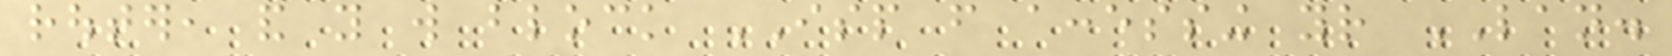router, and you will block ISP from accessing your LAN.
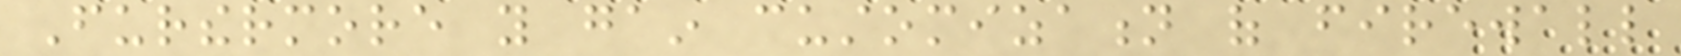Furthermore you gain customization of firewall
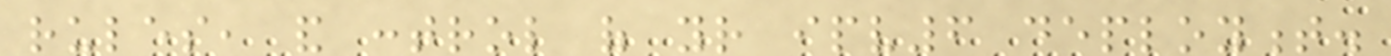rules, and control of your ipv6 deployment.
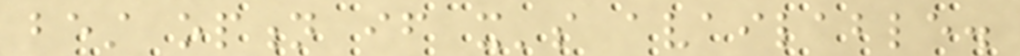best option if it's available.
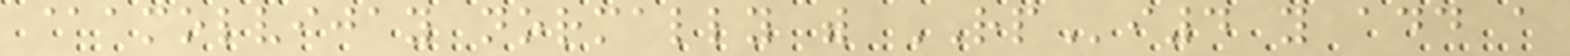@amolvijay normally with RPi4 you add a
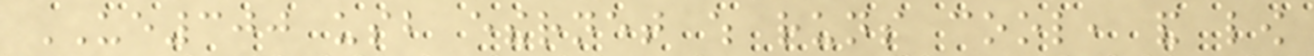UE300 usb ethernet which runs cool, and low
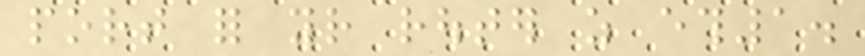port for your router as eth1.
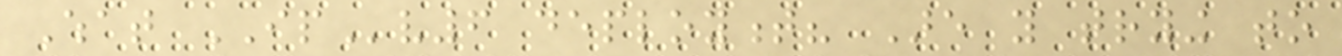What IPv6 deployment? Are you trying to
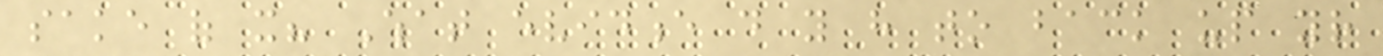sake of it? What evidence do you have to back up your
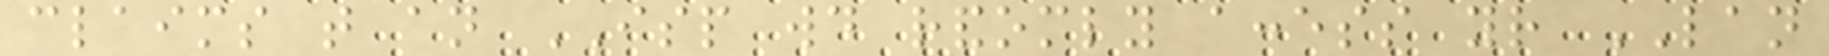claims that an ISP would randomly access your LAN
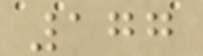177
